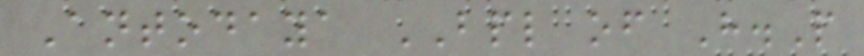Antodaya BPL of H.P
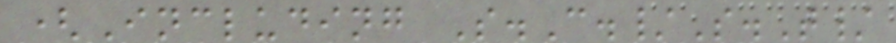(Including S.C./S.T/
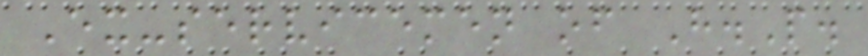Ex-servicemen of H.P.
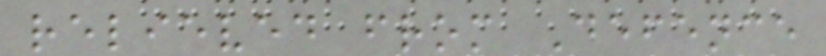relieved from Defence
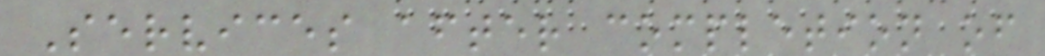Services after completion of
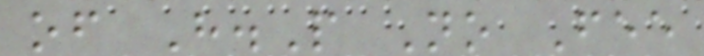of H.P No Fee
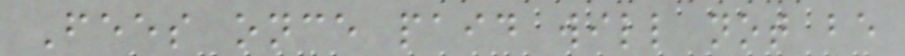Fees once paid will not be
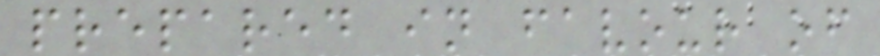prepared in favour of
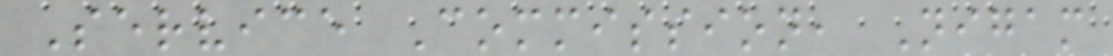Service Commission, Nigam
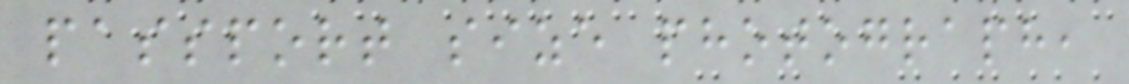passport size photograph,
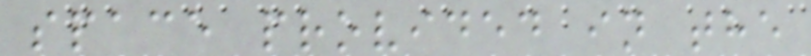space provided in the
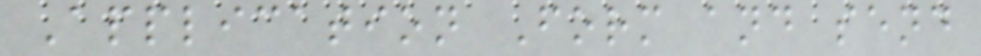Application Form and send
